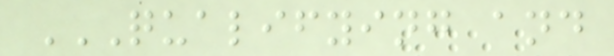QUALIFYING AND
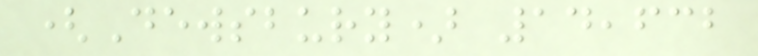(Dewsbury) 14,632
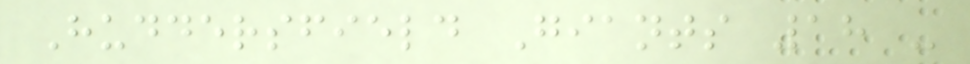Huddersfield Giants 18 -
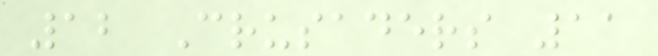12 Crusaders 11
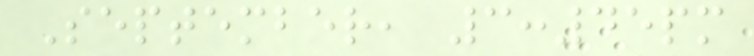September, 3:45pm
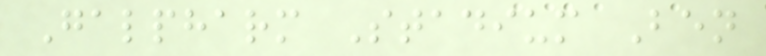Galpharm Stadium Ben
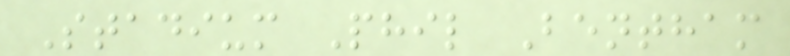Stadium Phil Bentham
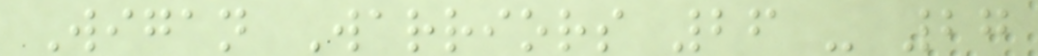Wigan Warriors 26 - 27
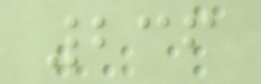236
